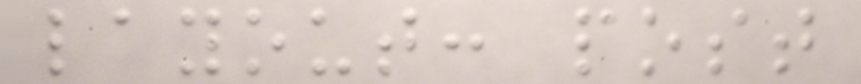layout: post
